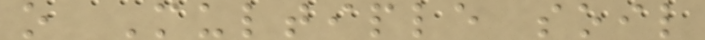o Multiple soil
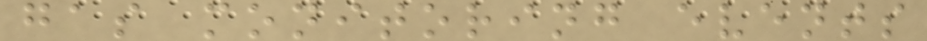gas monitoring events
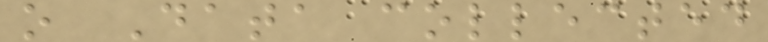o Data collected
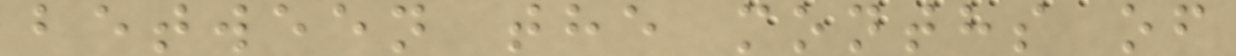between the months of
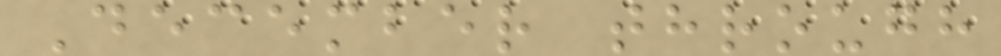December through
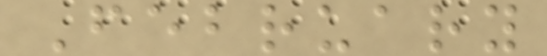February
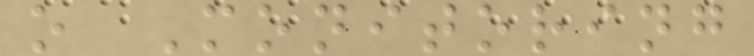o Monitoring
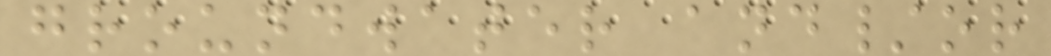groundwater and/or
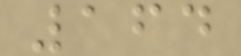164
